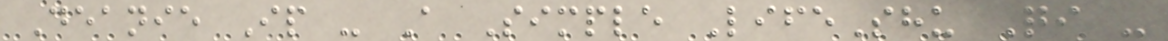Deanie Ip - A Simple LifeShu Qi -
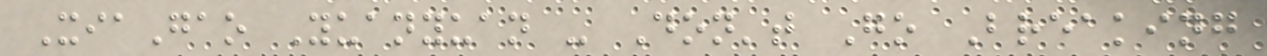XiaGao Yuanyuan - Don't Go Breaking
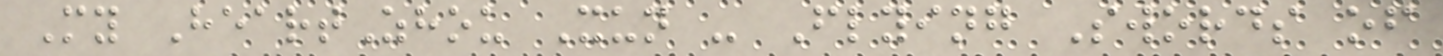My HeartZhou Xun - Flying Swords of
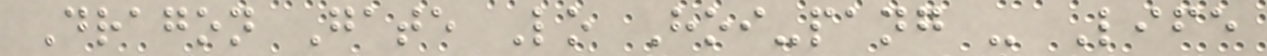Dragon Gate Lo Hoi-pang - Life
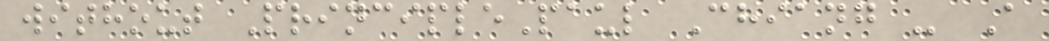without PrinciplePaul Chiang - A
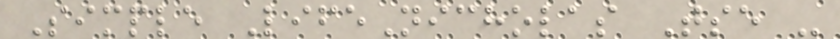Simple LifeNicholas Tse -
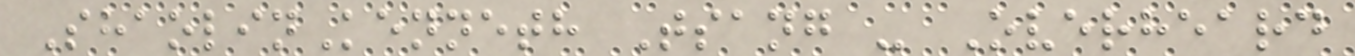ShaolinKenneth Tsang - Overheard
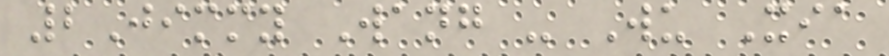2Jimmy Wang - Wu Xia
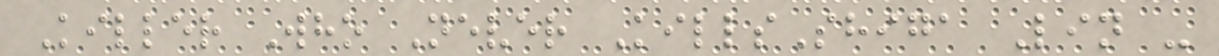Killer Who Never KillsShiga Lin -
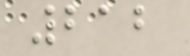212
